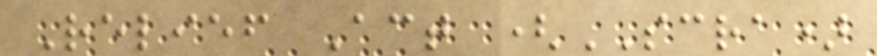Relief Act (SCRA)
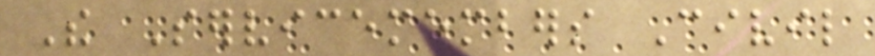The Servicemembers Civil
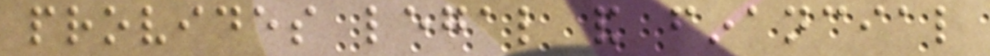provides legal and financial
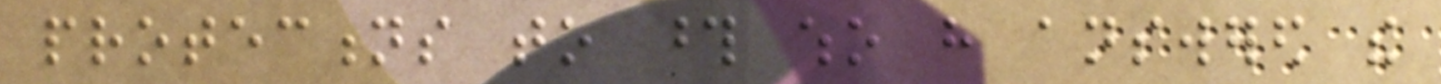protections to those who have answered the
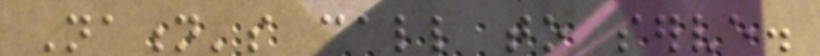Nation's call to serve.
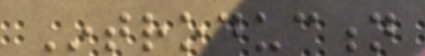Introduction
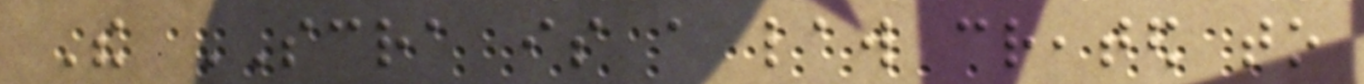The SCRA is a law created to
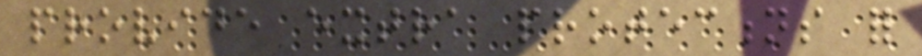provide extra protections for
